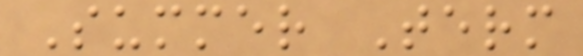Summer Term
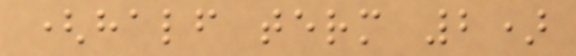(half term 2)
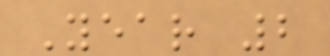Year 2
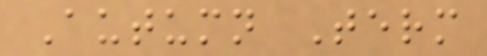Autumn Term
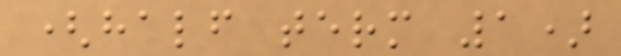(half term 1)
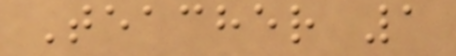Teacher 1
